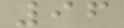96
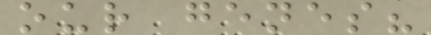our genes?
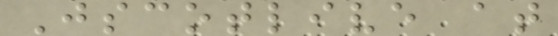Jscotlive at
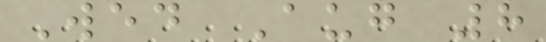Wed Aug 8
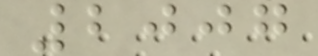2007
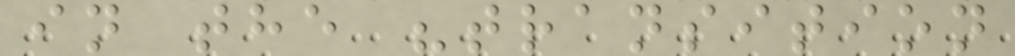in the "transition
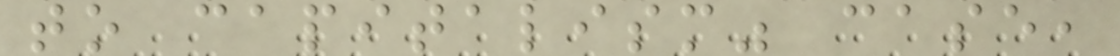to capitalism" case,
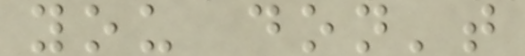you don't
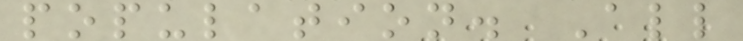population. All
